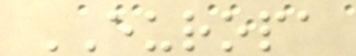EUROPA
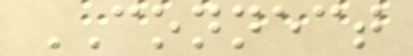CONNECT
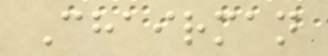Chairman
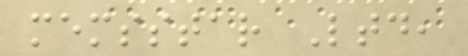memsstar Ltd,
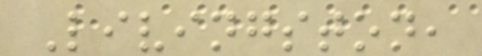Livingston,
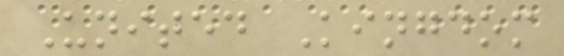United Kingdom
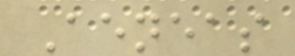Aeneas
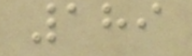189
